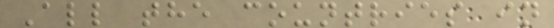All the countries in
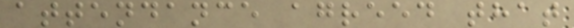attendance agreed that
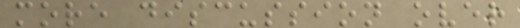more discussion over
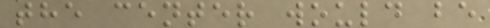the center would be
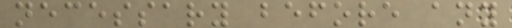necessary before any
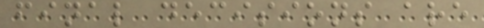final decisions are
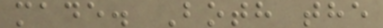made. Both the
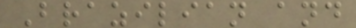Brazilian and
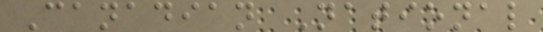Canadian National
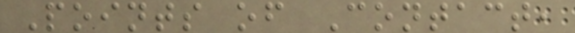Points of Contact,
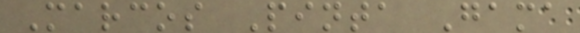Marcos Pinta Gama
